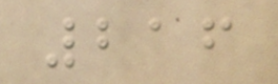216
